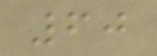60
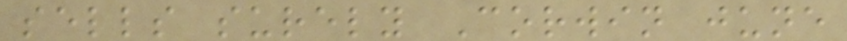sells surely Corwin june
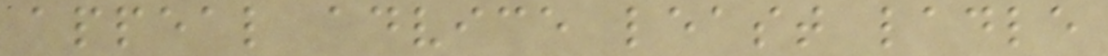appeal advice least ladle
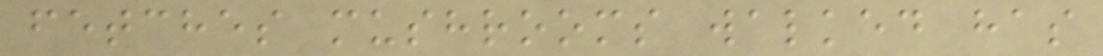fetches mushrooms walked has
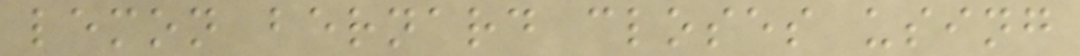lemon bernard closes using
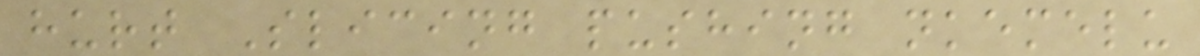hurt Slicing pushing nkemelu
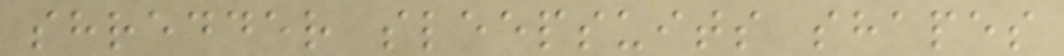shredder sleepsuits shapes
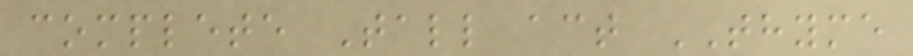complete Tall act THYME
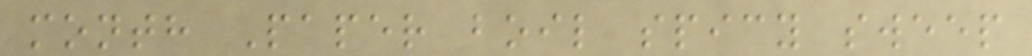month Paper boil spicy sweep
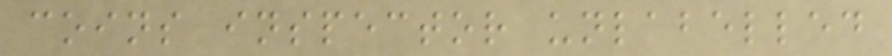coins inspector unlabelled
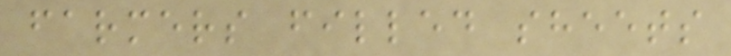farmers filled sheets
